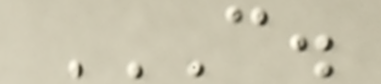C.
